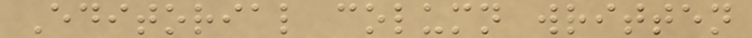Editorial column written
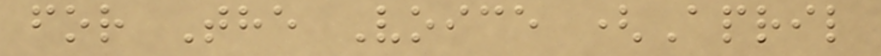for The Voice (April
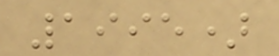1995)
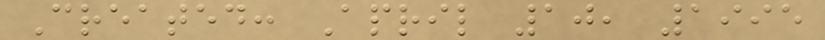Created: April 10, 1995
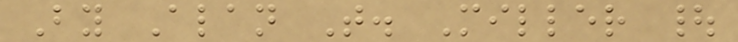By Alan T. Miller |
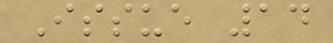Issue 14
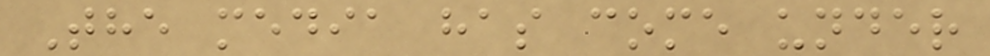The media has come under
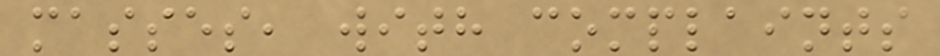masses, with complaints
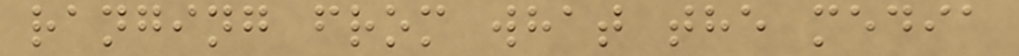ranging from what the media
